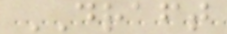DRAFT
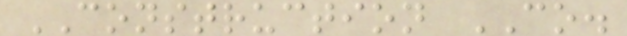CONSTRUCTION CO.
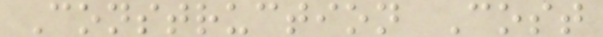Construction Cost
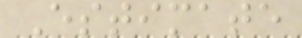Estimate
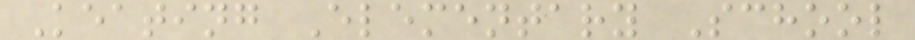Keating Elementary School
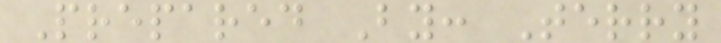Prepared By: Terry
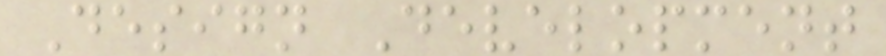Design Development
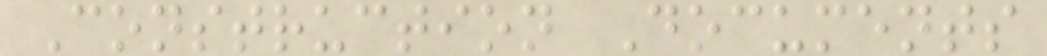Construction Documents
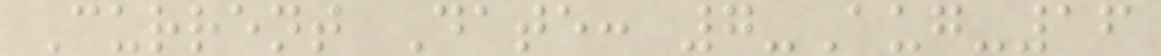Current Date: 7-Aug-16
